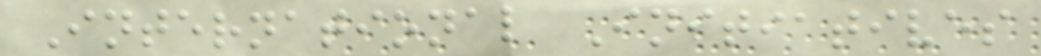International Initiatives
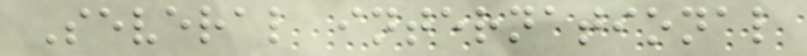Several international
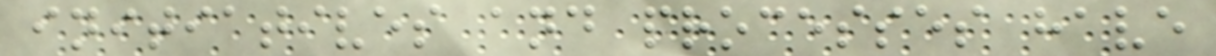initiatives and processes have
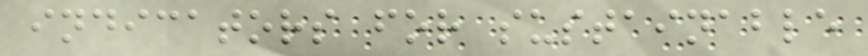indicators for sustainable
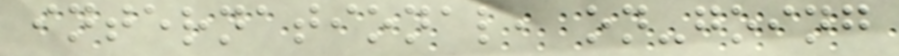international, on-going
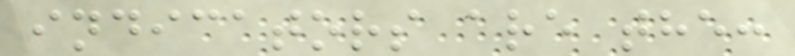indicators are the:
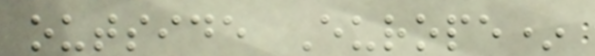outside Europe*
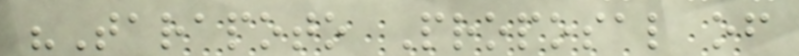"Tarapoto Proposal of
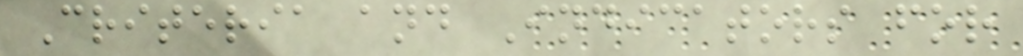Criteria and Indicators for
